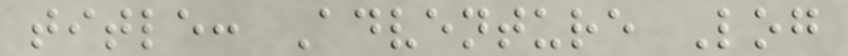title: Adventure Log
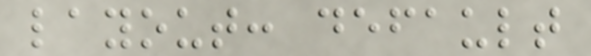layout: default
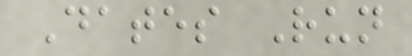Dates Run
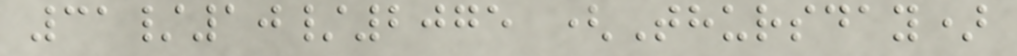31/10/2075 (Thursday)
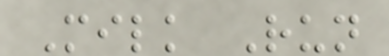Milk Run
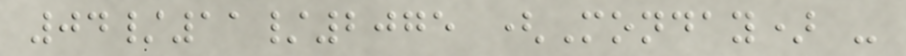04/11/2075 (Monday) -
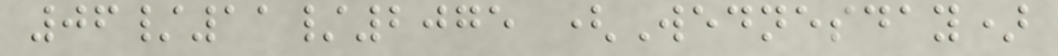06/11/2075 (Wednesday)
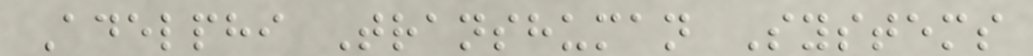Adelphi Transhuman Systems
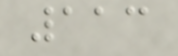113
